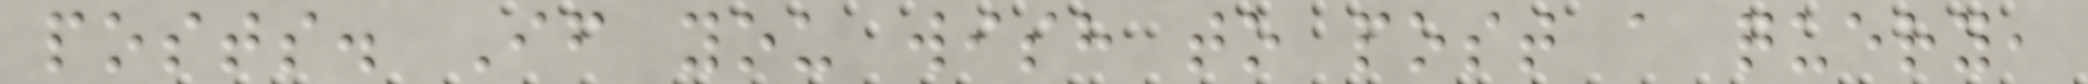posts. If you wish to post a query,
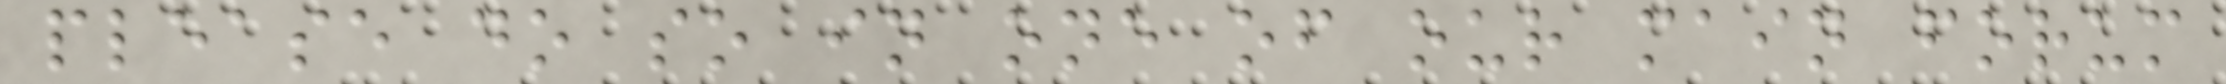please do so in one of our main forum
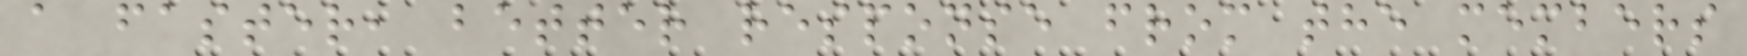a faster, better response from the members
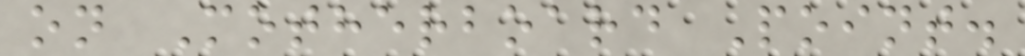on Motherboard Point.
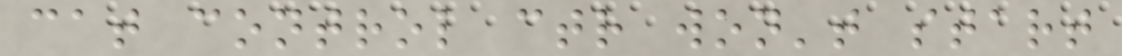cat control ctr won't start
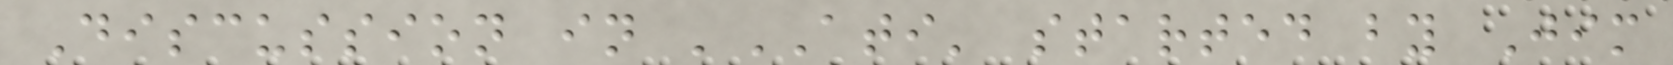Discussion in 'ATI' started by Jim
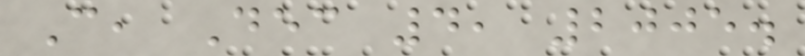C, Dec 4, 2005.
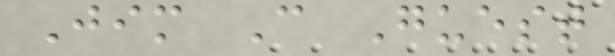Jim C Guest
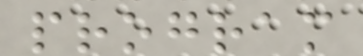program
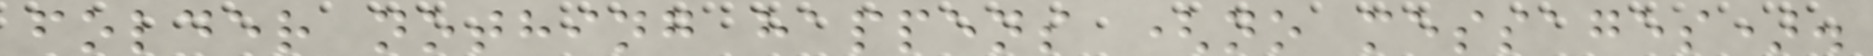folder nothing happens (no messages).
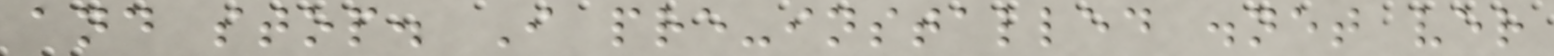and stop. I pre-installed .net ver
